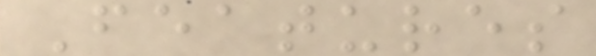Features
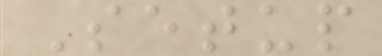Setup
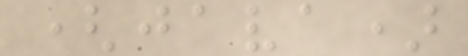(java)
